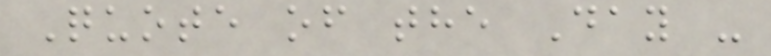Quote of the Day -
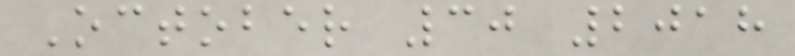October 30 2018
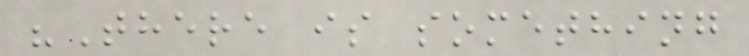"There is something
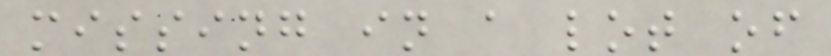missing in a lot of
